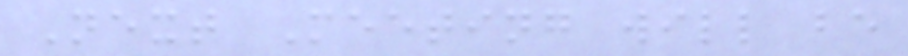Next Meeting will be
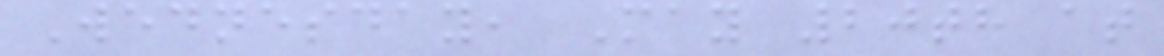Wednesday, May 20th at
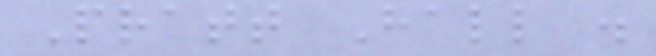Pratt Hall .
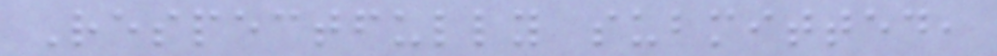Respectfully submitted,
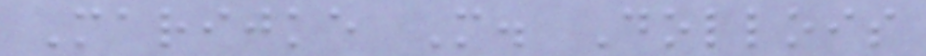Marijke M. Dollois
